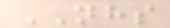NHS
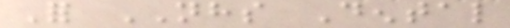For NHS Dental
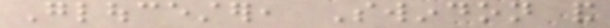Gloucester, Swindon and
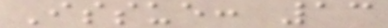Issue: 13
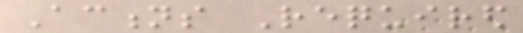Actions Required
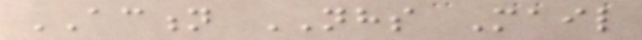ACTION NHS Mail
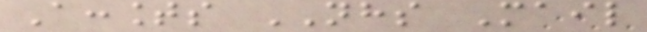Accounts NHS Mail
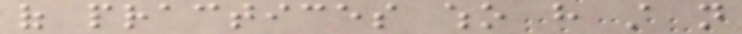of practices who have still not
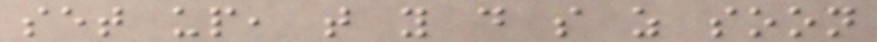set up, that you do so as soon
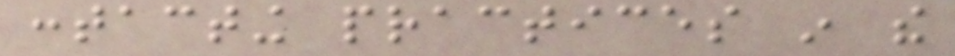contacting practices in the
